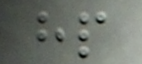hp
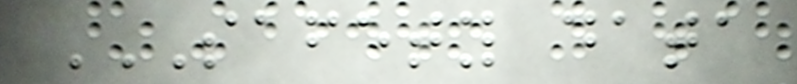SAFETY DATA
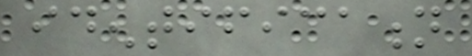identification
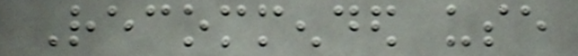Recommended use
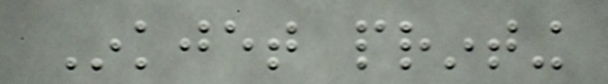Inkjet printing
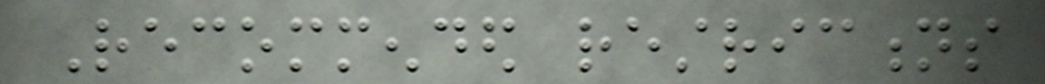Recommended restrictions
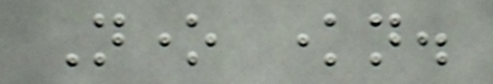None known.
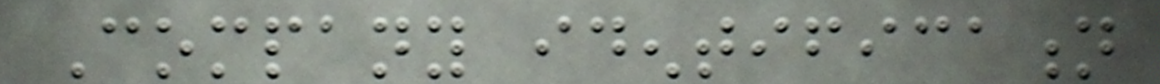Company identification
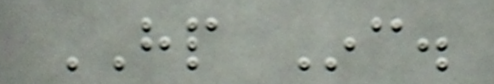HP Inc.
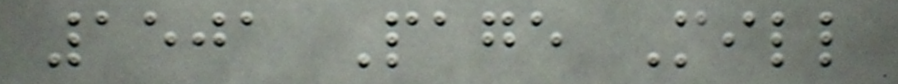1501 Page Mill
